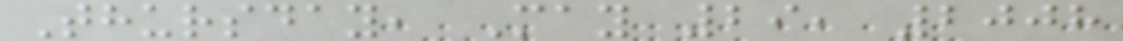Thursday, May 29, 2008
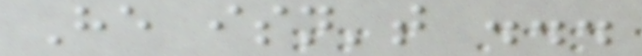He isn't ...
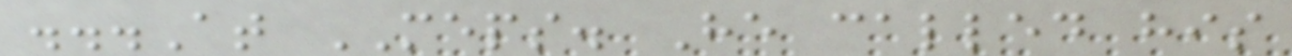...At MEPS. He called his
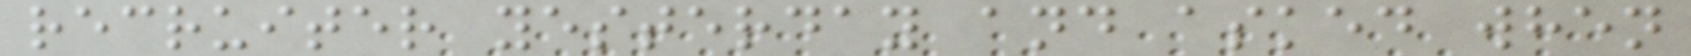recruiter yesterday and asked when
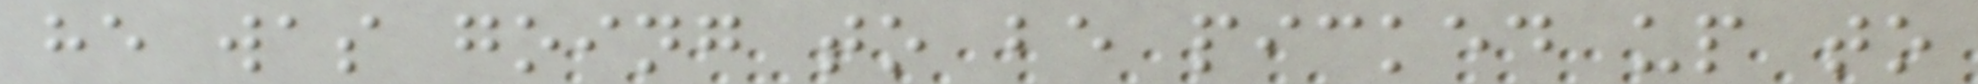he was going to be picked up to
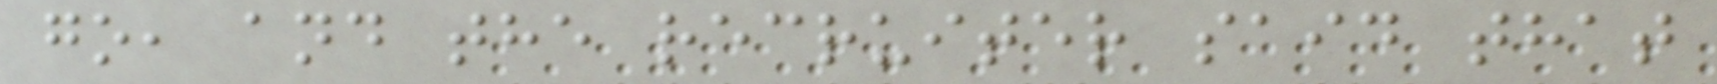go, and the recruiter said that
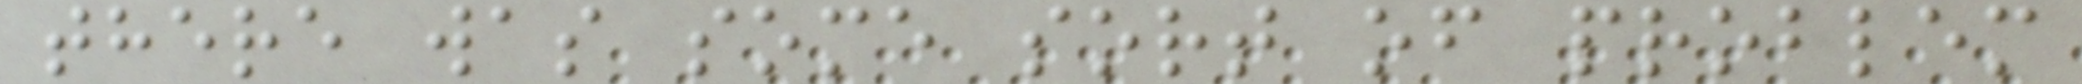there was some sort of problem
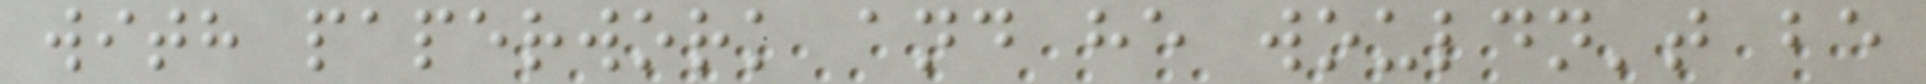with paperwork and he wouldn't be
